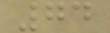74
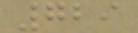729
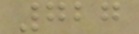727
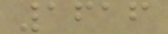1616
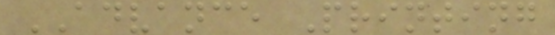ADVANCE Printing
